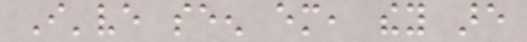I've seen em, they are
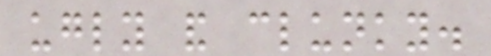ugly and clunky.
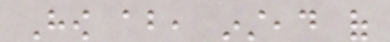How about, instead of
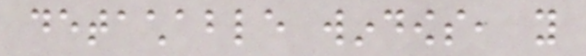detachable windows, you
